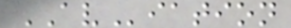AViation
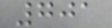701
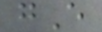gE
